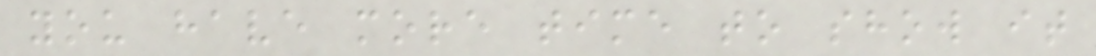you have more time to show it
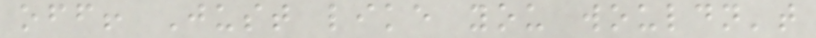off! Just like you wouldn't
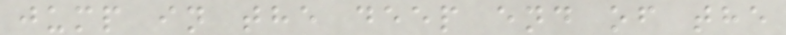jump in the deep end of the
